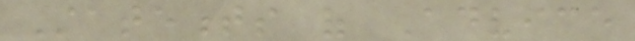Statements of Advice
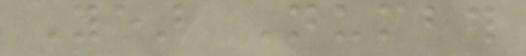Year Number
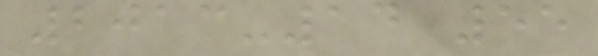2013-14 55
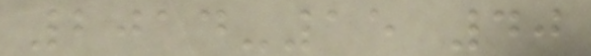2014-15 40
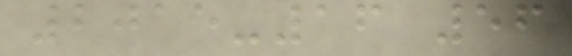2015-16 56
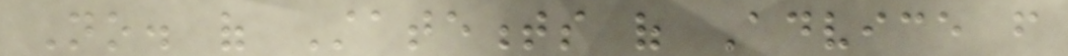No. of Statements of Advice from
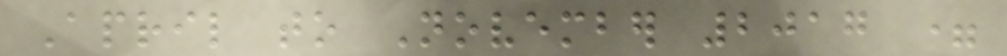April to November 2017 =
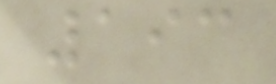193
